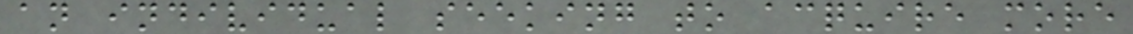an individual seeking to acquire more
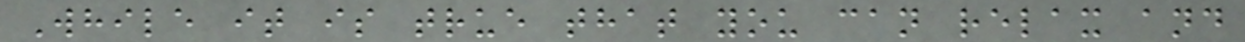While it is true that you can relax and
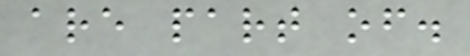are part of.
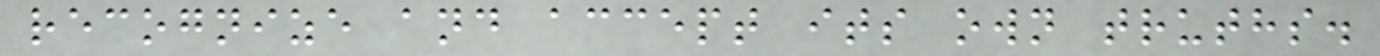recognize and accept its own truths.
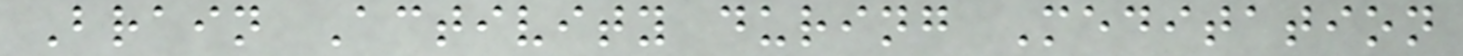Brain Activity during Meditation
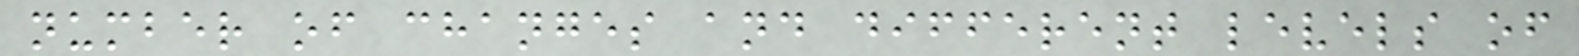number of changes and different levels of
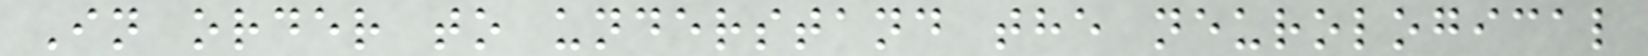In order to understand the neurological
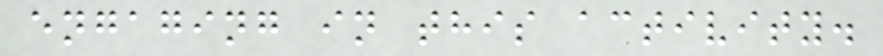engaging in this activity.
